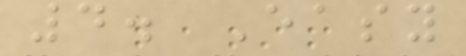4. Easy
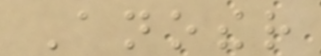Another
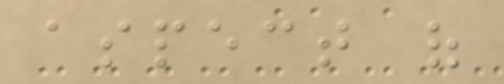aspect of
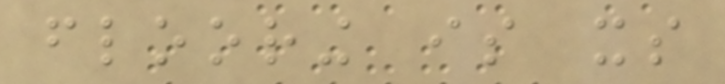flooring is its
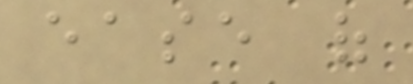ease of
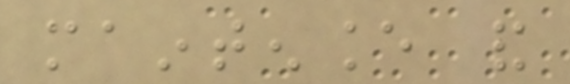maintenance and
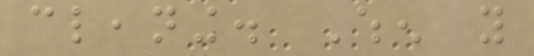cleaning. When you
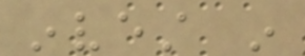invest in
